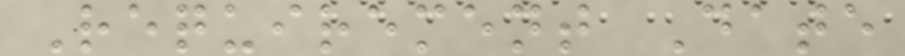Requirement Date
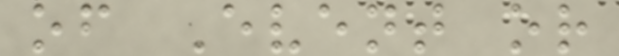of Event or
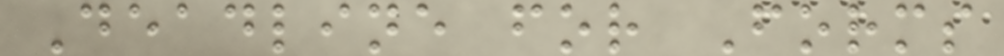Deadline for Forms
